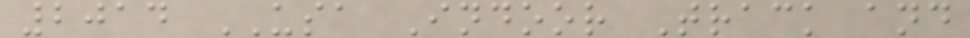2014 USA Indoor Track and
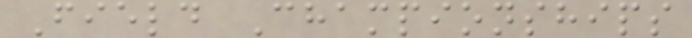Field Championships
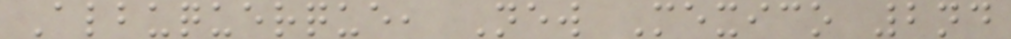Albuquerque, New Mexico 2nd
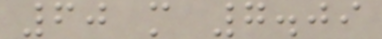60 m 7.09
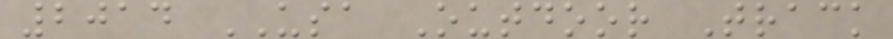2014 USA Outdoor Track
